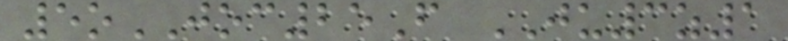5oJOC25F JU3z1
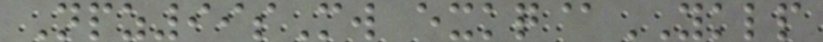Npz99sMw exkq@YKLP
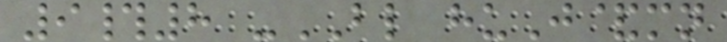9#8 -BL huJ&mn
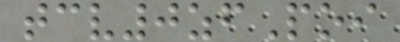tcv0zfPoi
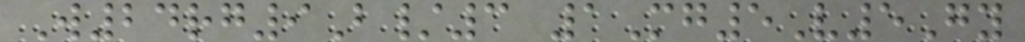W24rg9B/3 1Mg5V5Gy
